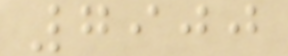7900
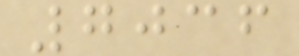7036
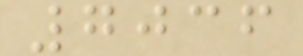7036
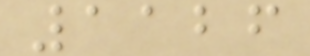1126
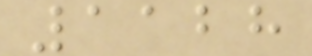1128
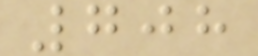708
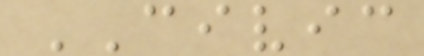CIVIC
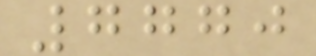7770
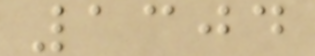1304
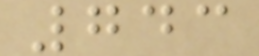743
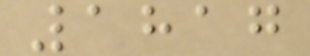1817
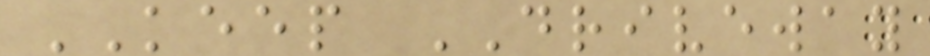KEEP DRIVEWAY
